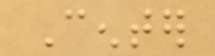Center
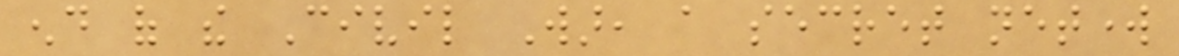end of the Civil War, a secret network
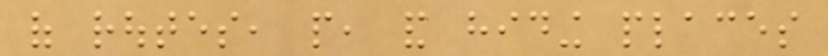of routes, people, and hiding places
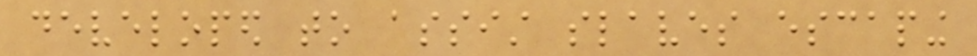developed to assist slaves escaping
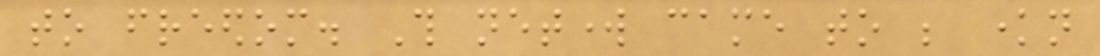to freedom. This network came to be known
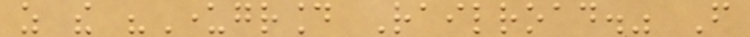as the "Underground Railroad." From
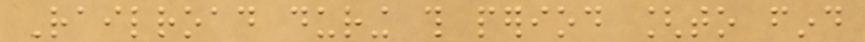Railroad during this period [to find
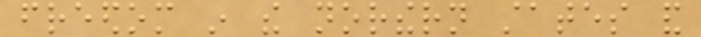freedom in the northern states and
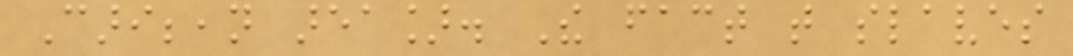Caribbean area]. The fact that slaves
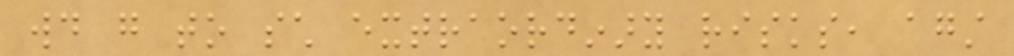would go to such extraordinary risks, against
